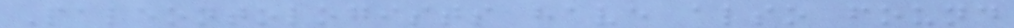Paleontologists have also found
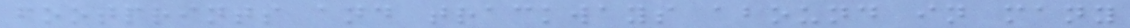footprints and trackways abound in many
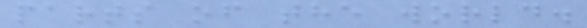parts of the world.
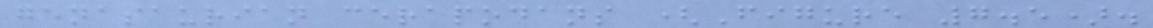genasaurian cerapodans (Figure 7.5).
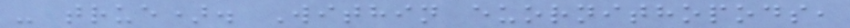- true). Within euornithopods,
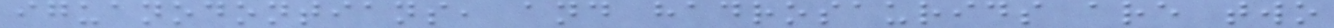iguanodontians, and hadrosaurids are two
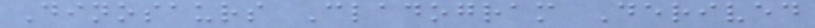Dinosaurs Cladogram Derived
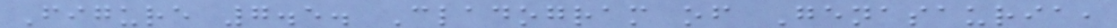Figure 7.5. Cladogram of Genasauria,
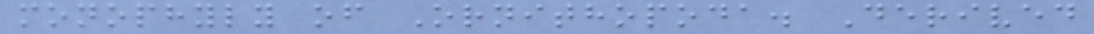monophyly of Ornithopoda. Derived
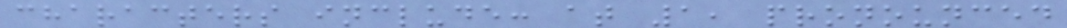characters include: at 1, pronounced
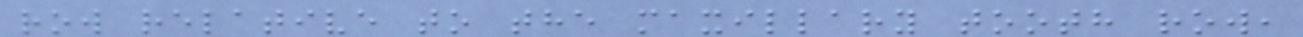row relative to the maxillary tooth row,
